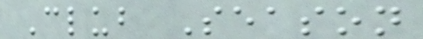Club Season
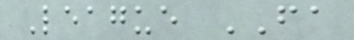League FA
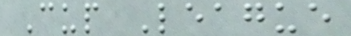Cup League
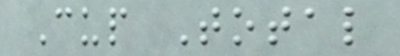Cup Total
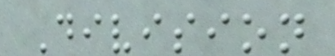Division
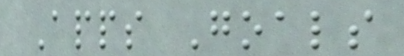Apps Goals
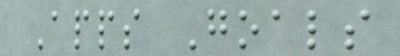Apps Goals
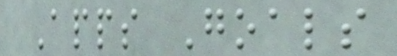Apps Goals
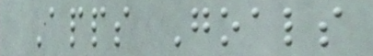Apps Goals
